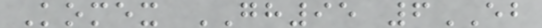Komex GH95 6EB
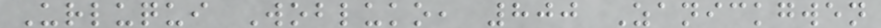Urluqui Wobluko, 800 Zanickgwen
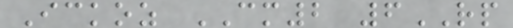Ickoz CM2 6RP
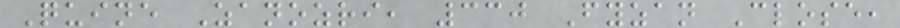Quine Zanozri, 330 Fyzan Close,
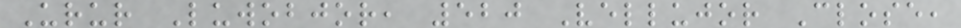Urur Luwobjor, 520 Vellujor Close,
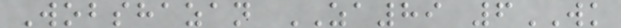Wobshazan ZA89 6WK
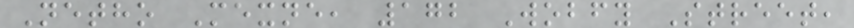Netho Mexne, 172 Wobfy Street,
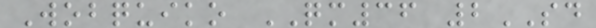Wobquiko QM36 2SD
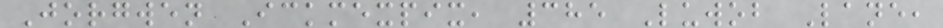Jorgwen Ickmexpix, 385 Luwob Lane,
